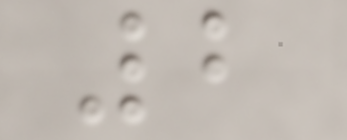2
